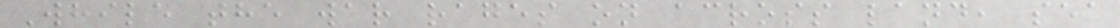While the war rages on across land, sea
